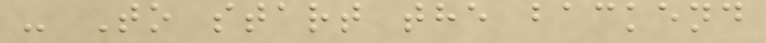- To start the backend
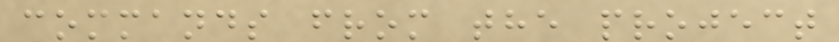commands from the project
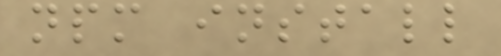npm install
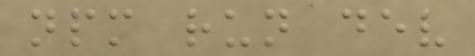npm run dev
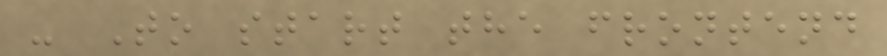- To start the frontend
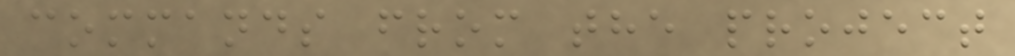commands from the project
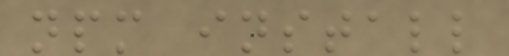npm install
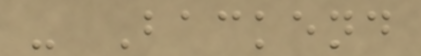- Backend
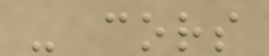- cors
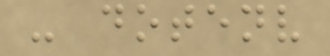- dotenv
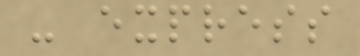- express
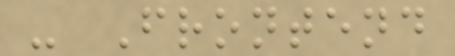- Frontend
